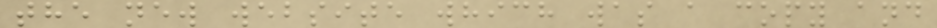the new website which was a copy and
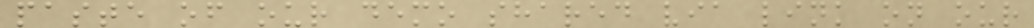paste of our demo shared via link on our
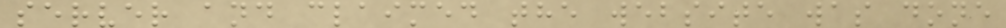server and claimed the website was done
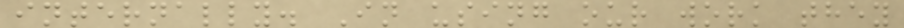internally. In using our work they
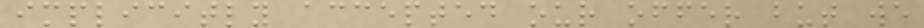implicitly accepted our offer but we
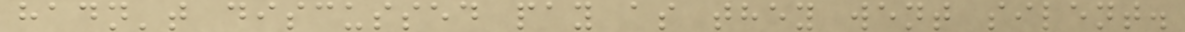hadn't discussed pay as they went silent.
